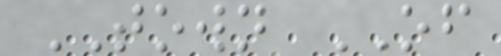TOWN OF
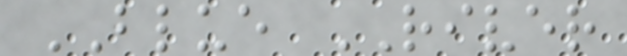BLUE RIVER
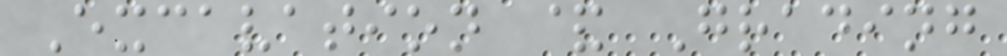Excavation & Grading
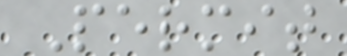Permit
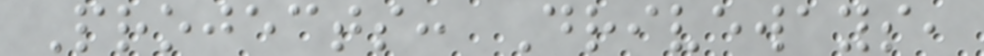Projects: Driveways,
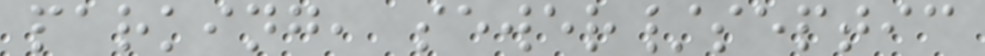parking, sewer/septic
